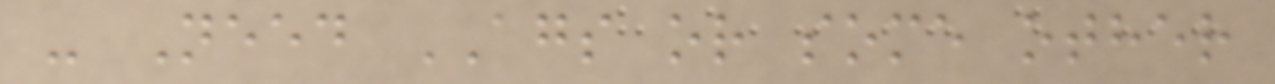- Need AGS or some other
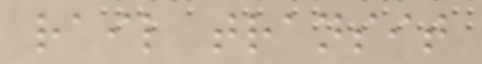rail transit
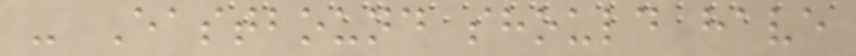- Eastbound should have
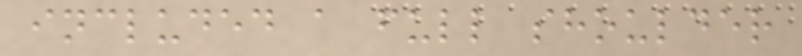included a full shoulder
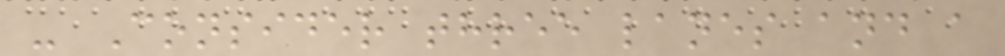- Consider three lanes and a
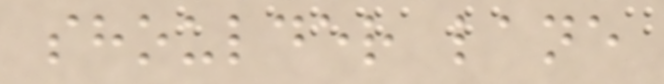shoulder lane
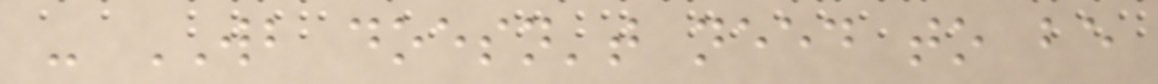- WB doesn't need to be
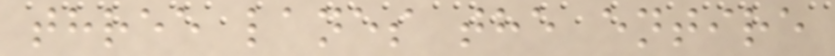three lanes the entire
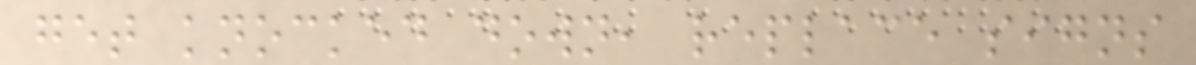get knocked down, replace signs
